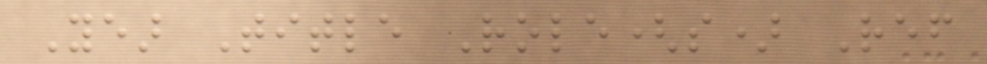Year Title Role(s) Ref
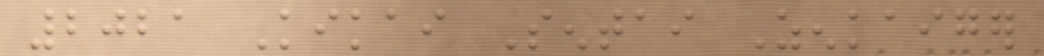2021 Kikai Sentai Zenkaiger
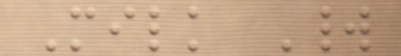Milk World
